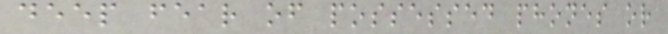deep fear of possessed phones or
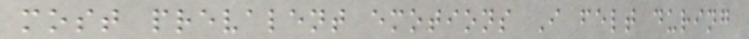most prevalent emotions I felt during
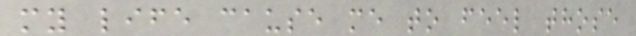my life cause me to feel those
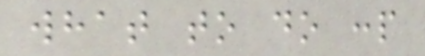what to do :p
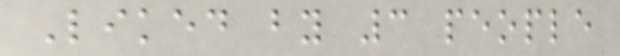Liked by 3 people
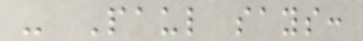- Paul says:
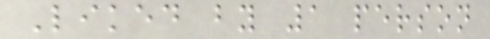Liked by 1 person
